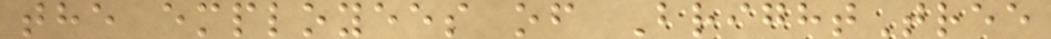the employees of BrightTree
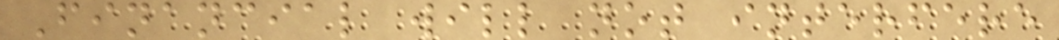Financial will not interfere
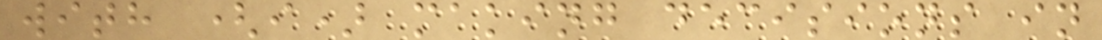with (i) making decisions in
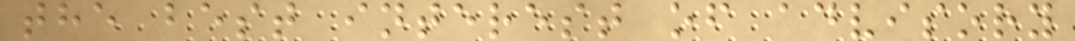the best interest of advisory
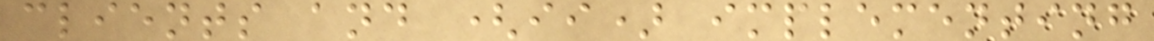clients and (ii) implementing
